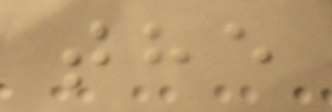the
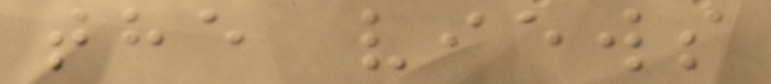the views
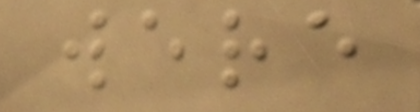were
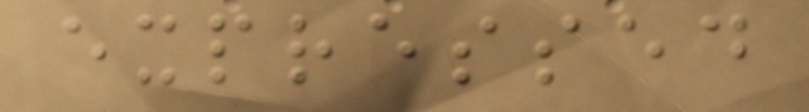expressed
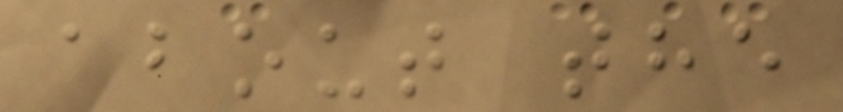about the
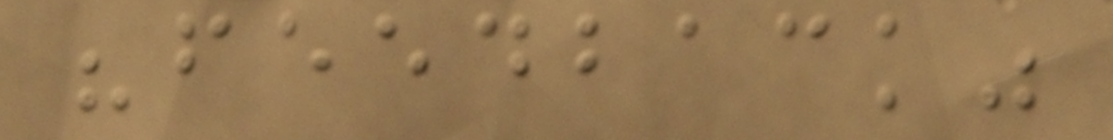"feedback"
